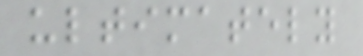ultimately
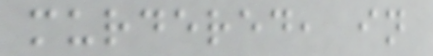murdered, in
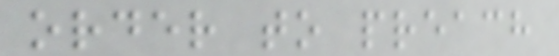order to preach
